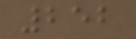252
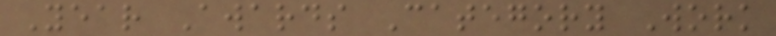Year Awards Category Work
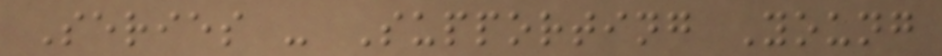Series - Supporting Young
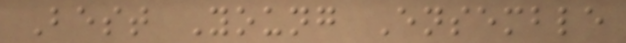Best Young Ensemble
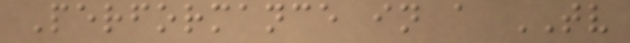Performance in a TV
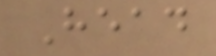Head
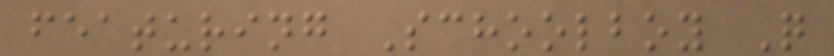featuring Schoolboy Q
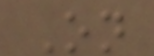On
